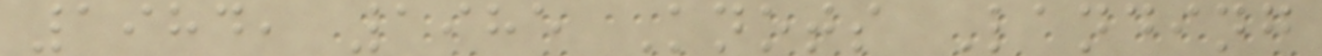1984, 1985 Knots Landing
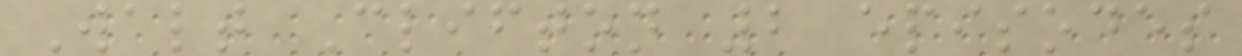Walt Clifton 2 episodes
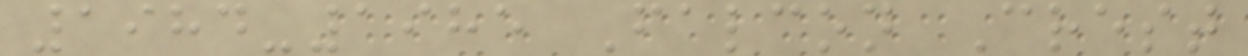1984-1985 Falcon Crest
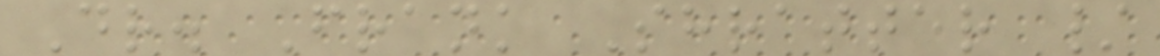Dr. Frank Shratter /
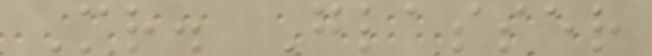Mr. Glasser
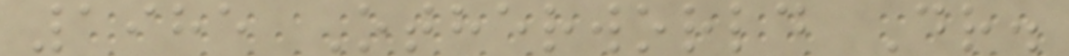1985 Otherworld Dr.
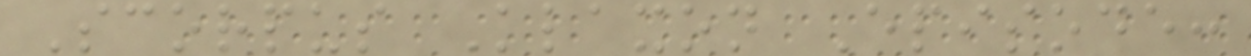Scorpus Klaxon Episode:
